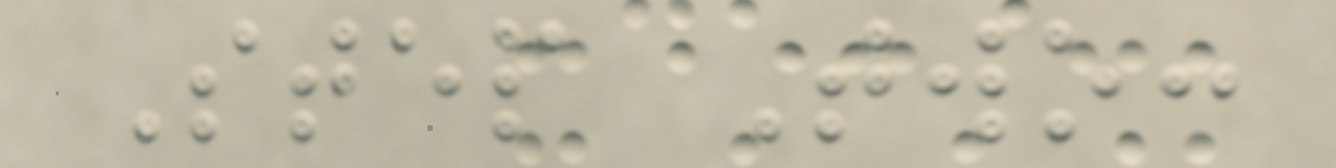Step Two:
